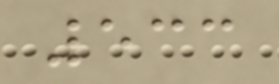533
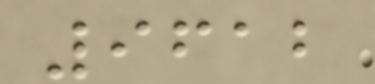9612
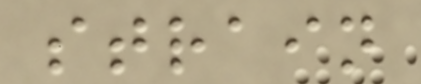strain
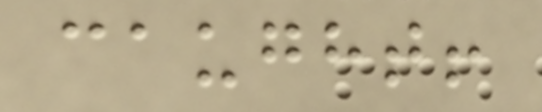caught!
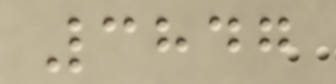3847
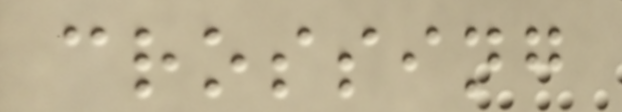crossing
